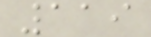119
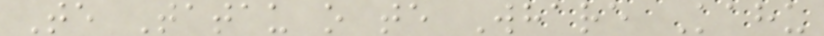Te Tatau o te Whare Kahu
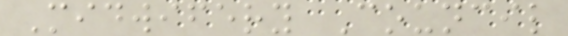Midwifery Council
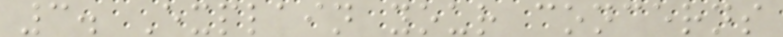3. Explain your concerns
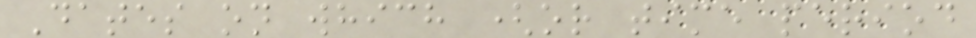Dates on which (or time period
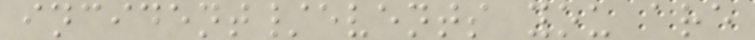incident/events you are
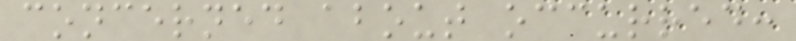concerned about occurred:
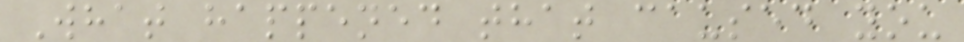What happened that caused you
